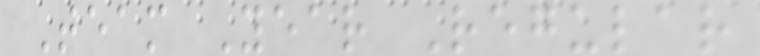Team Year Regular
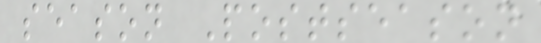season Postseason
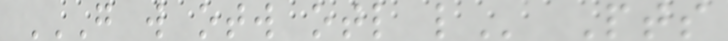G W OTW OTL L Pts
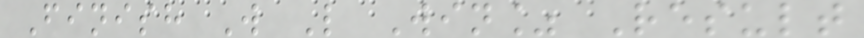Finish W L Win% Result
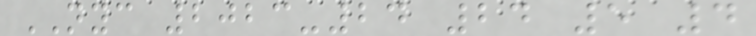NYC 2023-24 24 5 4
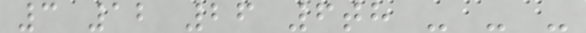3 12 26 6th - - -
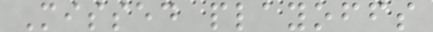Missed playoffs
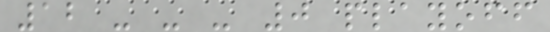12 - - - 0 playoff
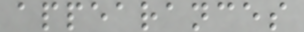appearances
